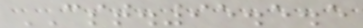CST.95.5.5
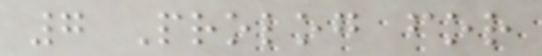7 Prolog for
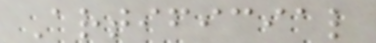Artificial
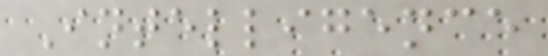Intelligence
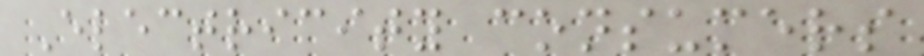Electricity consumers
